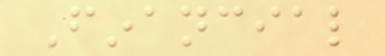Financial
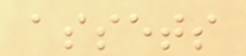assets
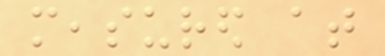measured at
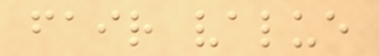fair value
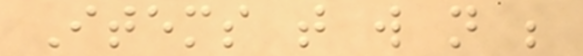Items that will not be
